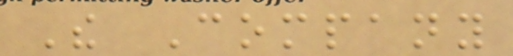The Company
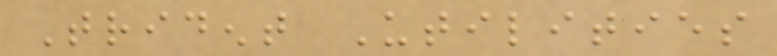Trident Utilities
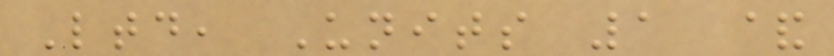Ltd, Units 1 &
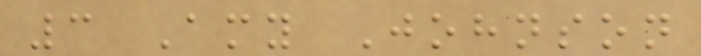3 Amy Johnson
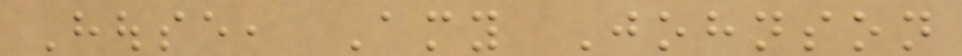House, Amy Johnson
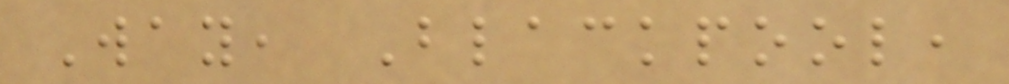Way, Blackpool,
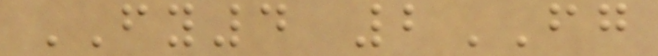FY4 2FG
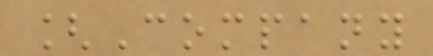[Company
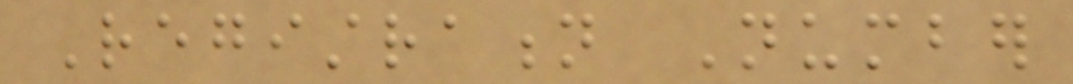Registration Number
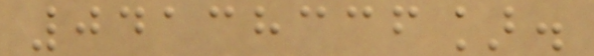04138336].
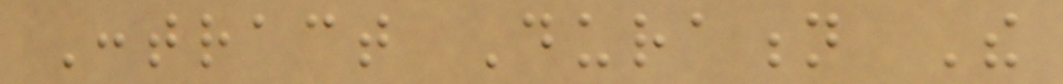Contract Duration The
